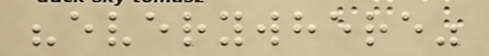"everywhere"
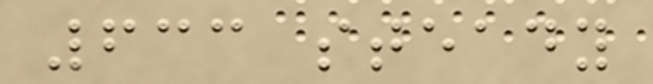633 steady
